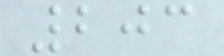203
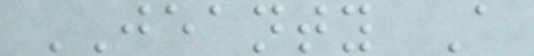JEANTY A
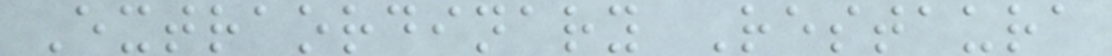Extraordinary Restaura
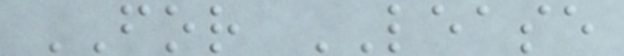FOR LEASE
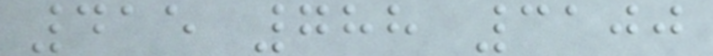415 788 3100
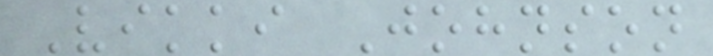Vikki Johnson
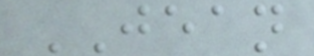JEAN
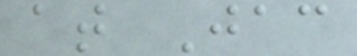at Jac
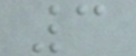3
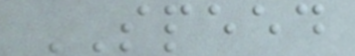SPEED
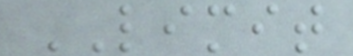LIMIT
